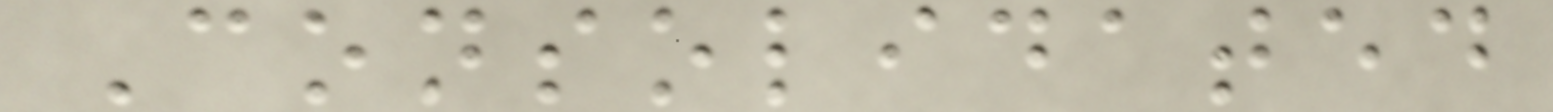Consolidated
